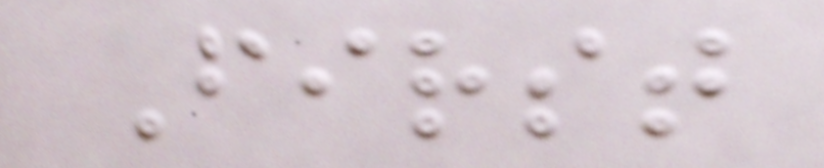First
